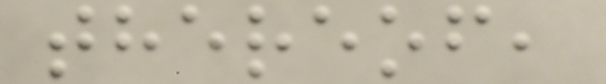thereof,
